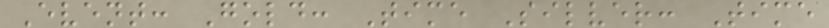Event: Gold: Time Silver: Time
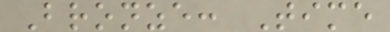Bronze: Time
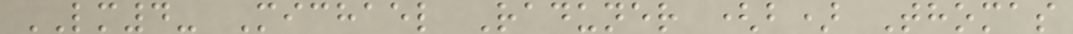LM4- Michael Raduner (b) Thomas
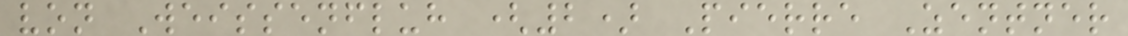von Weissenfluh (2) Pierre Zentner
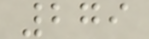279
